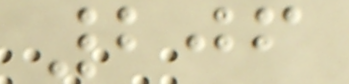206
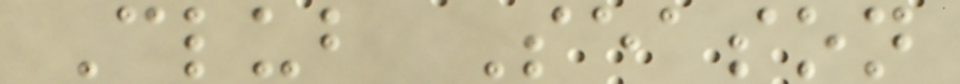Club Season
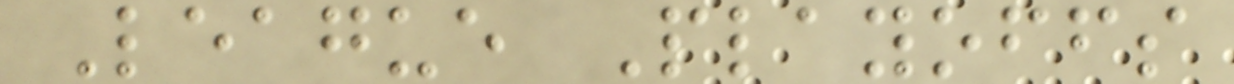League Playoffs
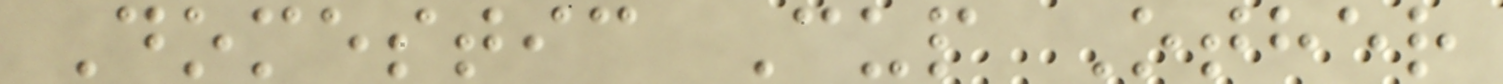Domestic Cup Other
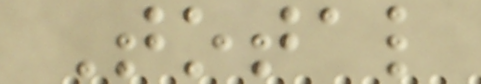Total
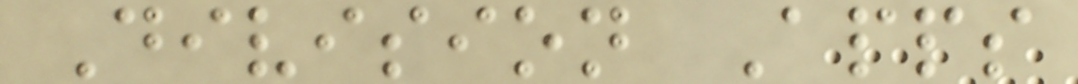Division Apps
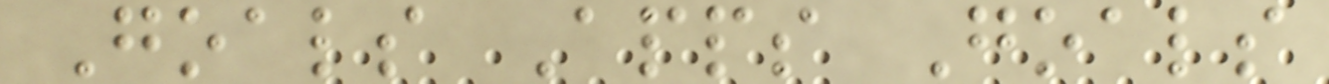Goals Apps Goals
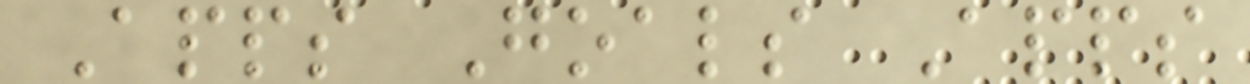Apps Goals Apps
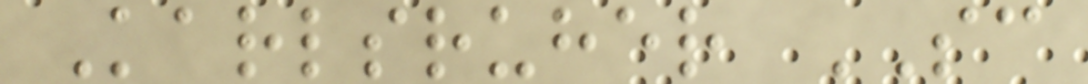Karlsruher SC
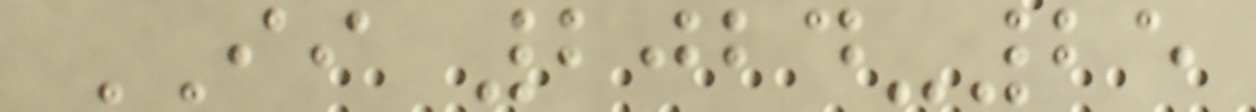II 2024-25
